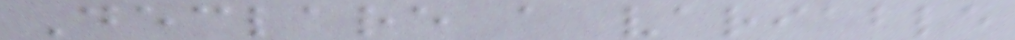Declare a variable
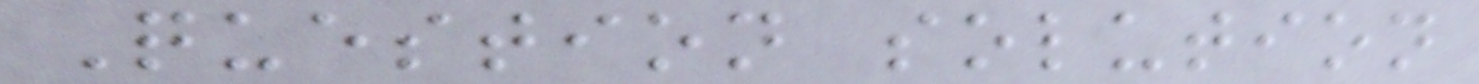Question solution
